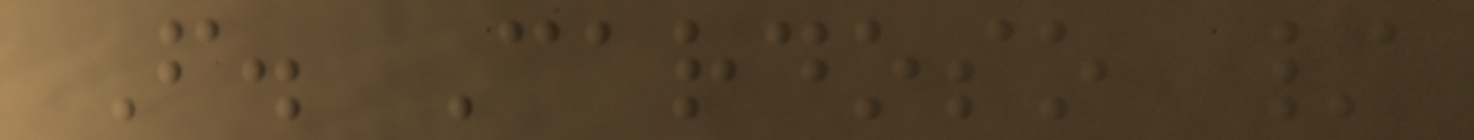F. Cardoso /
